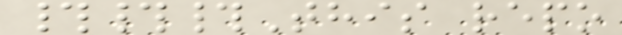###This repo
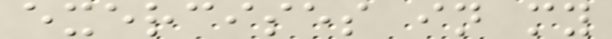exercises in my
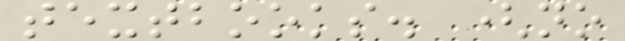textbooks. (no
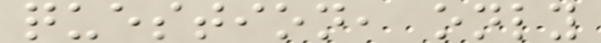question, only
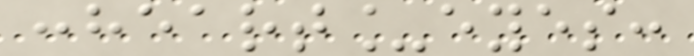:heart_eyes:
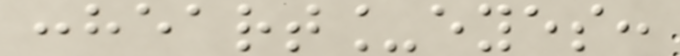:heart_eyes:
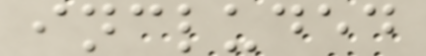included
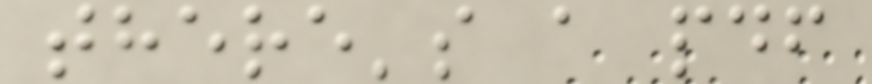there's a pdf
